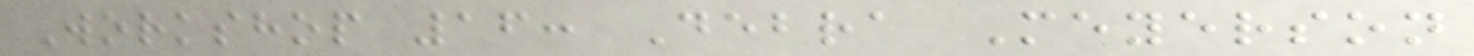Workshop 16: Debra Meyerson
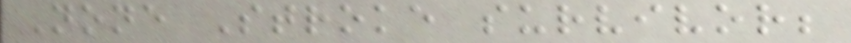None Stroke survivor;
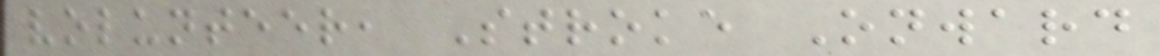volunteer, Stroke Onward
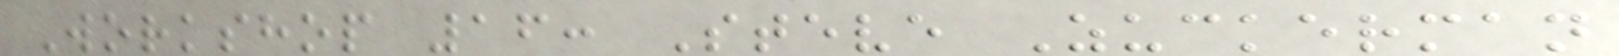Workshop 16: Steve Zuckerman
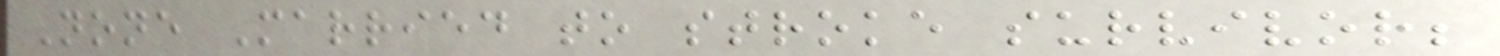None Married to stroke survivor;
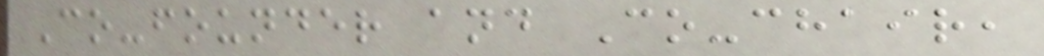Co-founder and Co-chair,
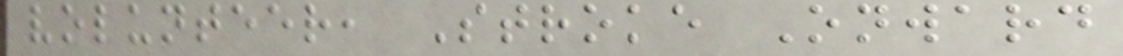volunteer, Stroke Onward
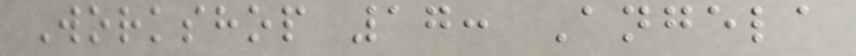Workshop 17: Angela
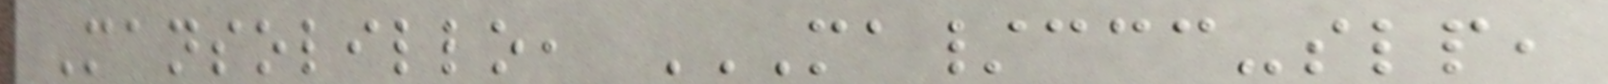Mansolillo, MA/CCC-SLP,
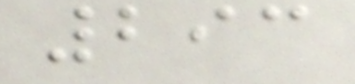293
